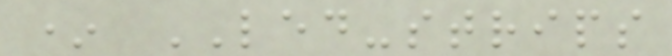* LED-strips
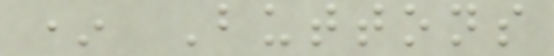* Buttons
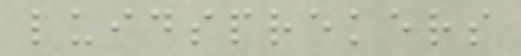luidsprekers
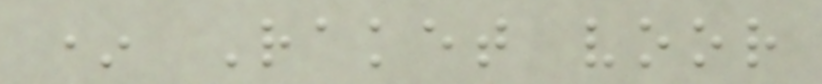* Raket voor
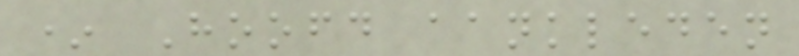* Hoofd aankleden
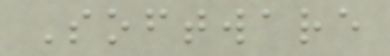Software
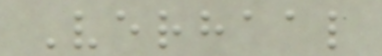Verhaal
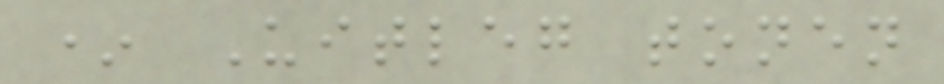* Uitleg tonen
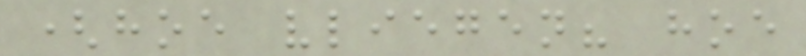(hoe vliegen? hoe
